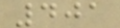401
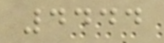4444
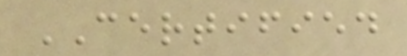CERTIFIED
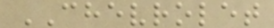CHEVROLET
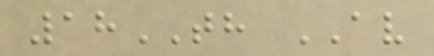18TH AV
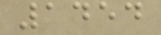1454
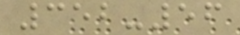352-56
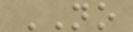NO
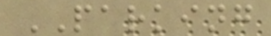PARKING
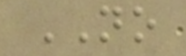NO
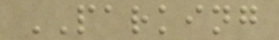PARKING
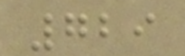729
